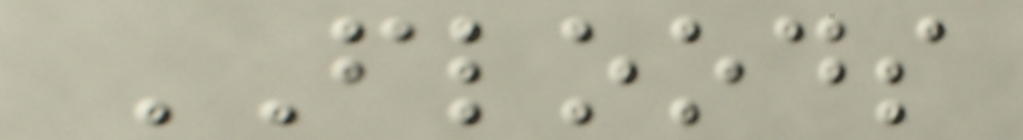FLOODS
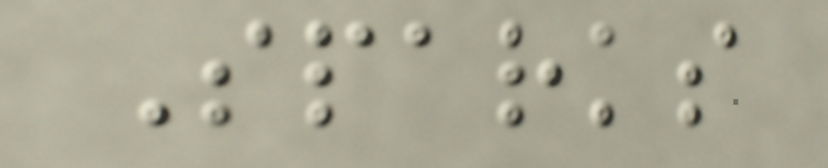Sparks
